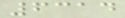6314
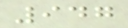947
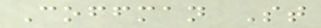Coffman St
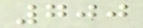700
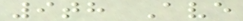9th Ave
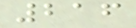216
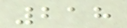218
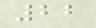22
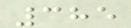385
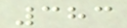383
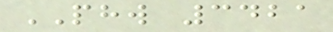PHW 3421
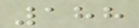188
